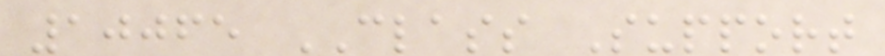10065 CLASS Support
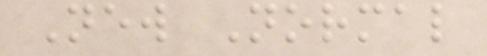New Normal
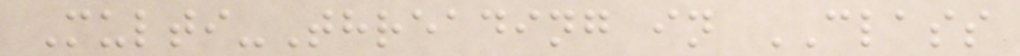Multi-Threading in CLASS
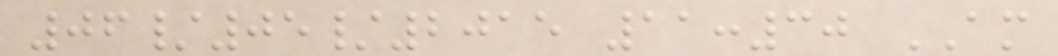06/05/2015 11:30 AM
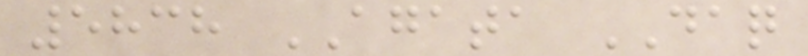5838 AGATA DAQ
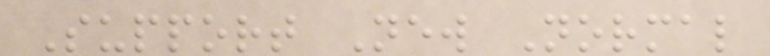Support New Normal
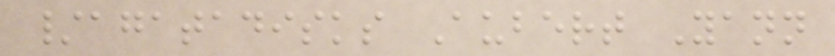/agatadisks Aubert Yann
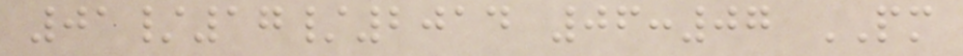01/17/2014 06:07 PM
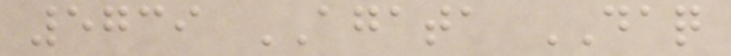5739 AGATA DAQ
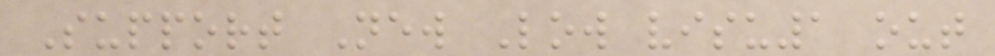Support New Low visu1 out
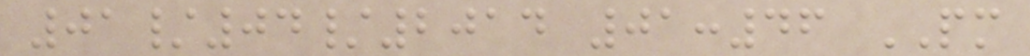01/04/2014 01:46 PM
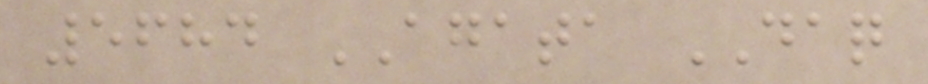5684 AGATA DAQ
